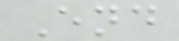End
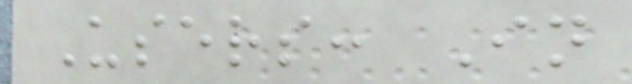Users: In
